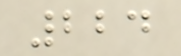224
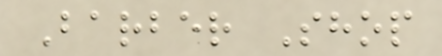Barber Shop
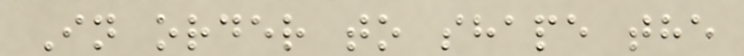In order to shape the
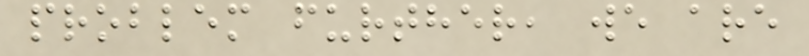problem further, we are
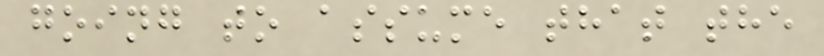going to assume that the
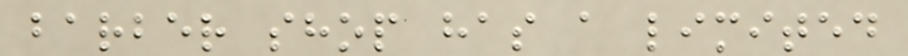barber shop has a limited
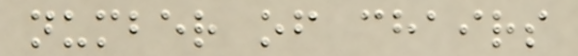number of chairs
